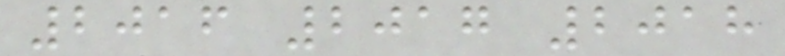2016 2017 2018
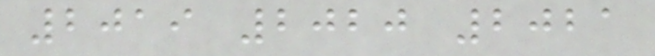2019 2020 2021
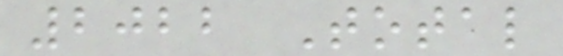2022 Total
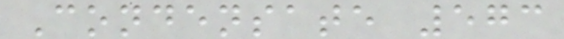Condensate 573
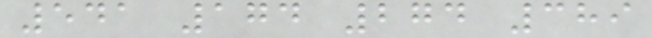541 174 274 389
